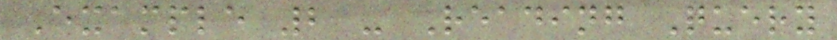Example 2 - Reading Query
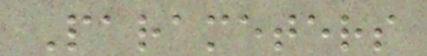Parameters
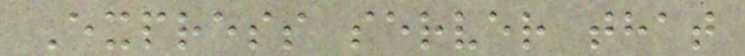Express server that
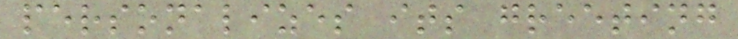personalizes its greeting
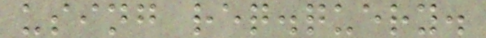using req.query.
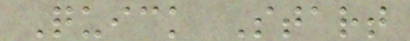Quick Start
